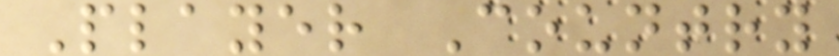Player Country
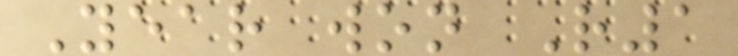Year won R1
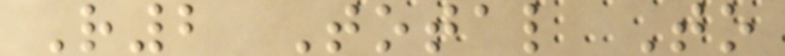R2 Total To
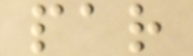par
